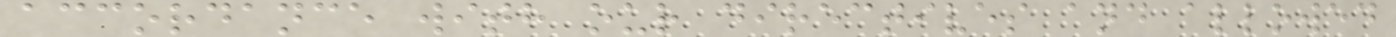accordance with our directives and allowed
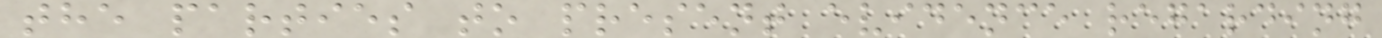the parties to present evidence regarding
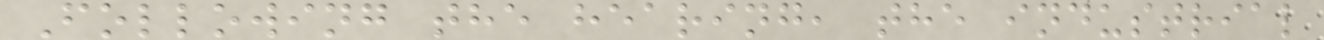Following the hearing, the industrial
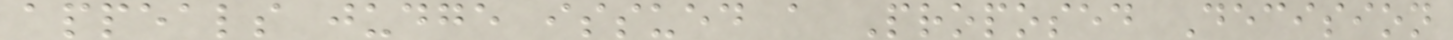appeals judge issued a Proposed Decision
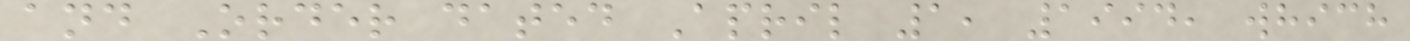and Order dated April 1, 1994, which
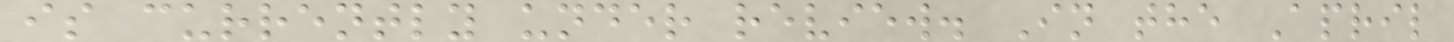is currently under review. In the April
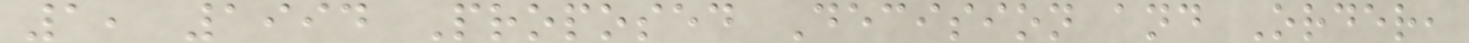1, 1994 Proposed Decision and Order,
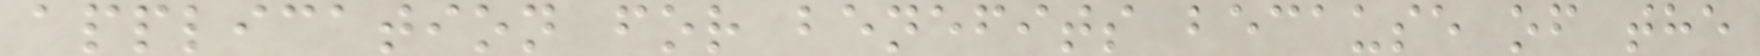application for benefits because of the
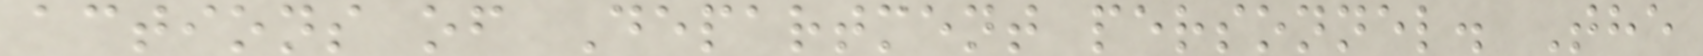actions of Department personnel. The
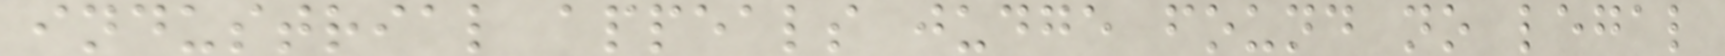industrial appeals judge found no legal
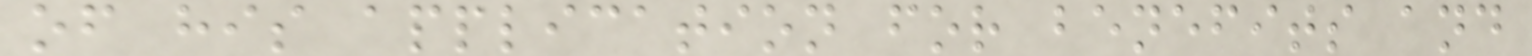of his application for benefits and
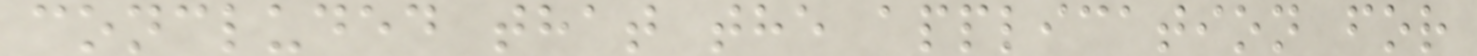concluded that the application for
